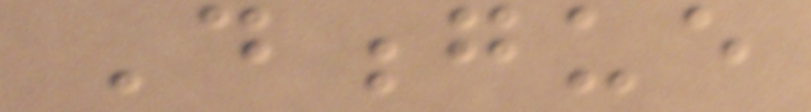Dongue
